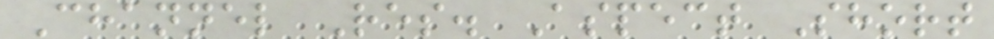Channel Res. Aspect Short
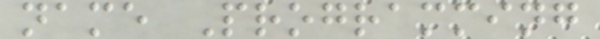name Programming
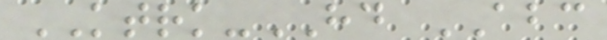KTRK-HD ABC
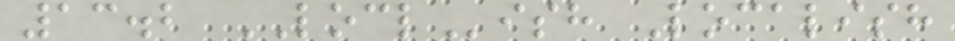13.2 LOCLish Localish
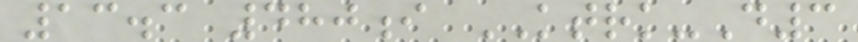13.3 480i KTRK-D3
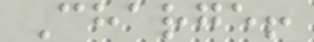Charge!
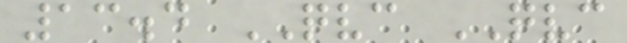13.4 QVC QVC
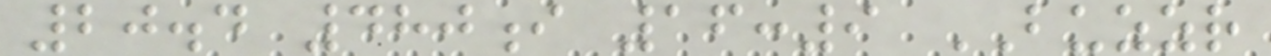20.4 480i 16:9 BUZZR
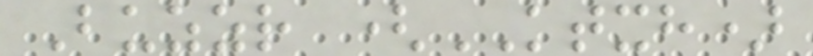Buzzr (KTXH)
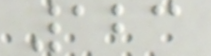123
